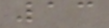13
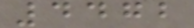4472
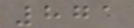871
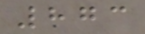873
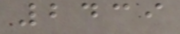2439
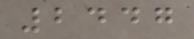2447
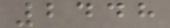2448
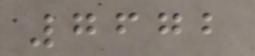7672
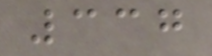337
